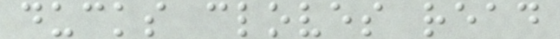ducks cloves read
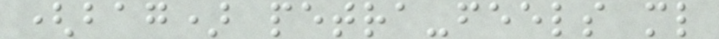(bag) petra-feels ml
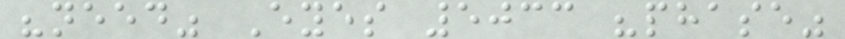"need" Eyes 5033 "phase"
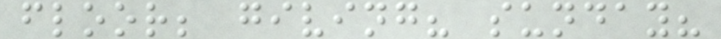floor; giving? sunday?
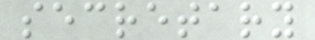secretary
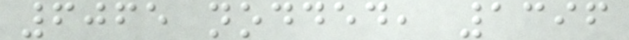6065 nodded, 1396
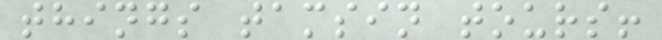things tamsin tours!
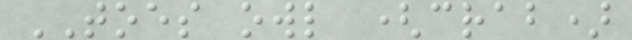TOES owl (crab)
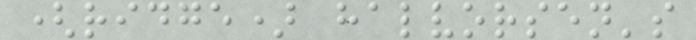(ridge) halvorsen's
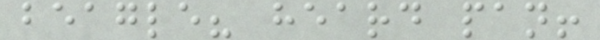beagle? heard pan!
